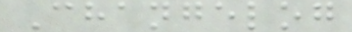Changelog
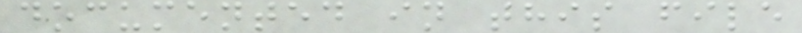documented in this file
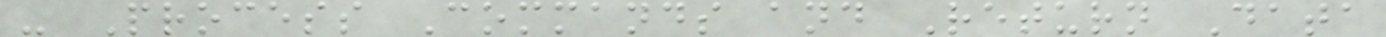- Process Commands and Return Data
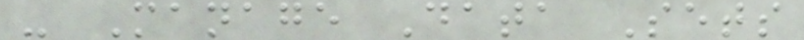- Manage Data Sets
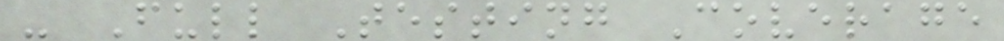- Full Testing Coverage
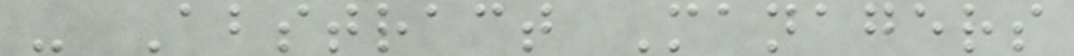- Abstract Managers
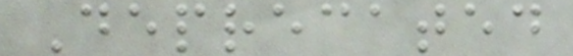Deprecated
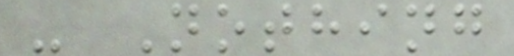- Nothing
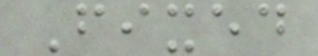Fixed
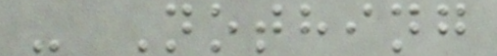- Nothing
